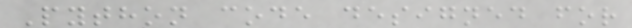Python code designed for
